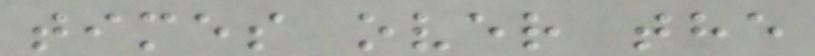times over the
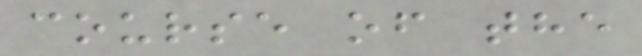course of the
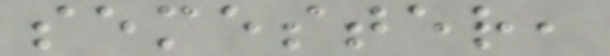semester,
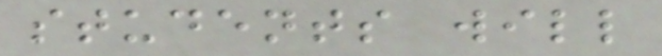students will
